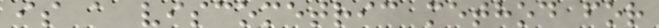is a viscometric method for
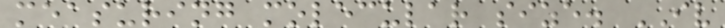measuring molecular size. IV
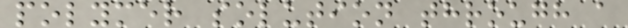polymer solution through a
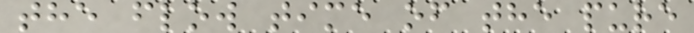the flow time of the pure
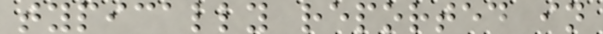typically reported in
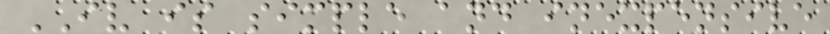IV is simple and inexpensive
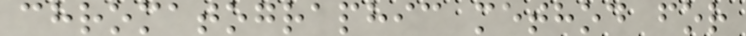chromatographic method for
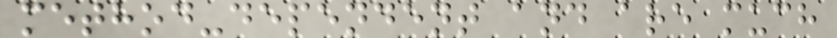method-dependent and are much
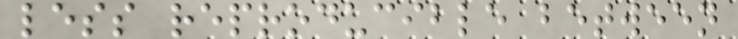less reproducible between
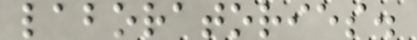laboratories.
